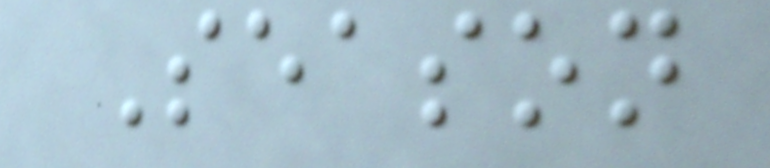Season
